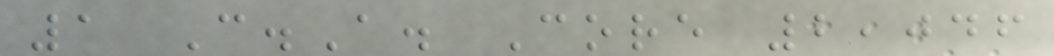1 C.A. Core 2,046
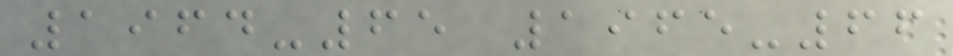1964-65 1965-66
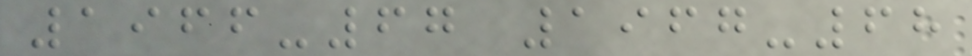1966-67 1967-68
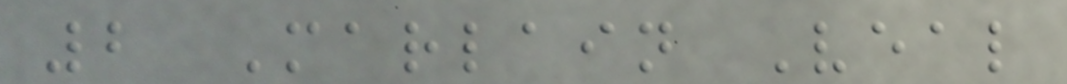2 Marlain Veal
